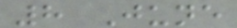8 June
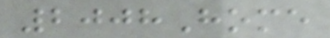2008Home
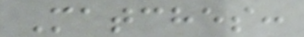Matches:
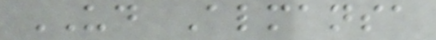UD Almansa
